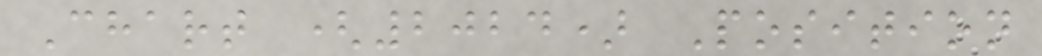Chart (2024) Position
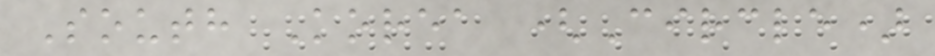South Korea (Circle)
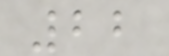22
